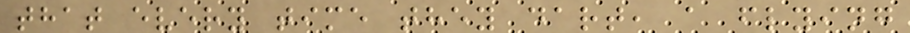that every time they dart, a flying
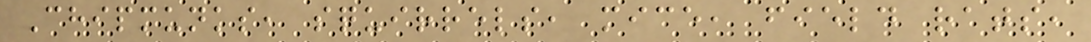Chipmunks, squirrels, mice, field rats,
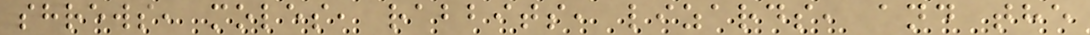shrews, moles, rabbits, lizards, and the
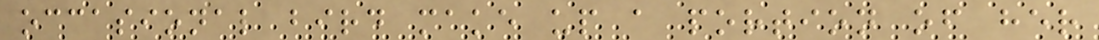occasional bird make up a portion of her
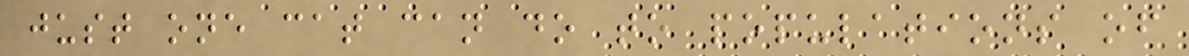just one cat can do to populations of
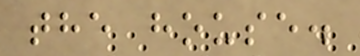the house.
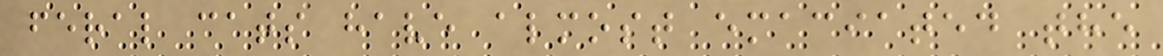feral cats have almost emaciated the
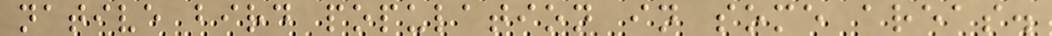native bird population in some areas.
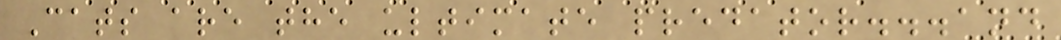Cats are the ultimate predator...and
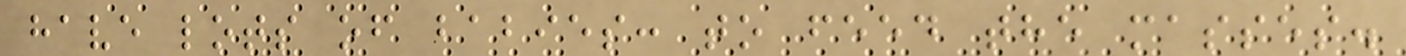have lots of babies: to feed the masses.
